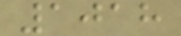1018
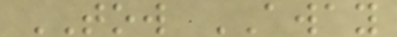TOW AWAY
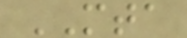MTA
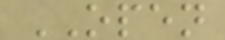OPEN
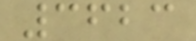3623
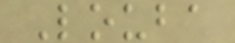Louba
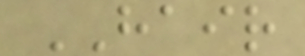HAIR
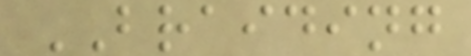BRAIDING
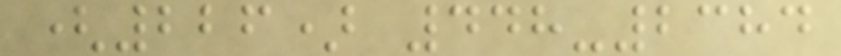(226) 448-2384
